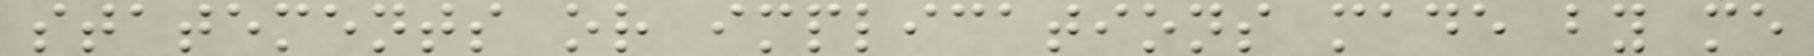statements or implications made by me
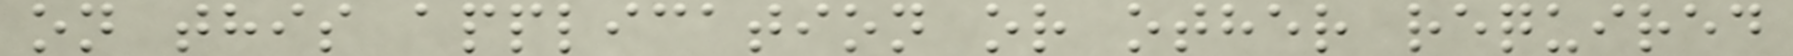on this application or other required
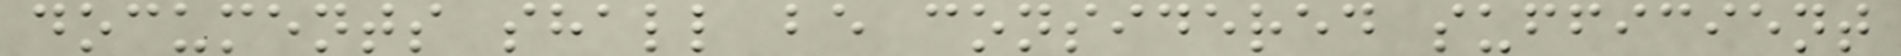documents shall be considered sufficient
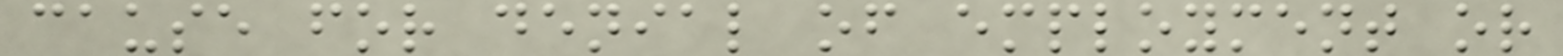cause for denial of employment or
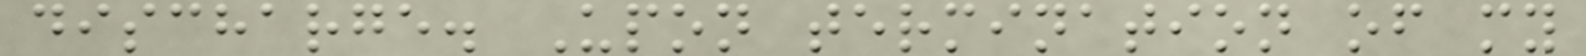discharge. Upon termination of my
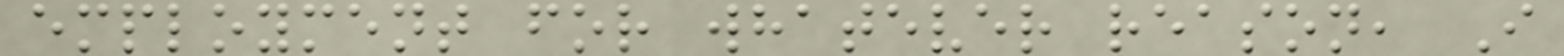employment for whatever reason, I
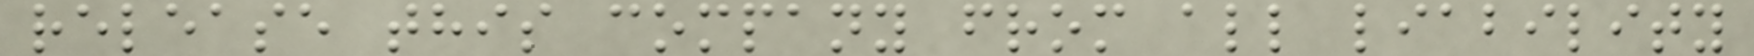release this company from all liability
